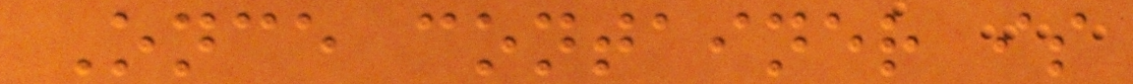Once container is
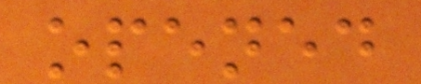opened
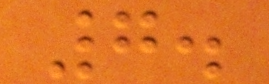7.
